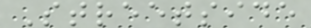Streetside
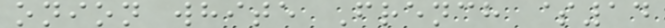onion white French $14
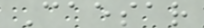Caesar
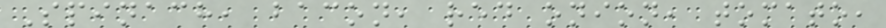Spinach, bacon, red onion, tomato,
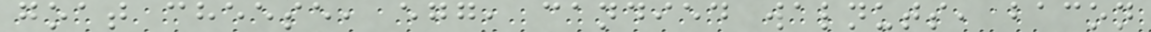goat cheese, egg, candied walnuts, bacon
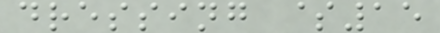dressing $15
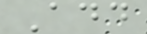Add
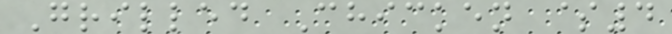Grilled Chicken $4
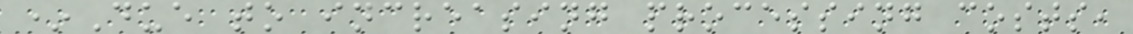*Due to increasing processing costs,
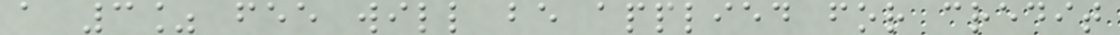a 3% fee will be applied for credit
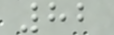82
